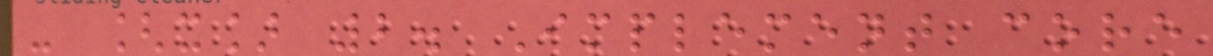- [x] 2. Implement core
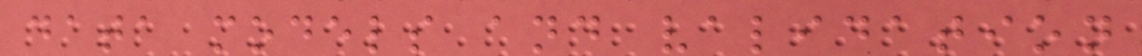data models and validation
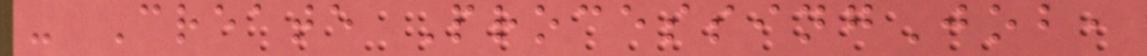- Create ProcessingJob,
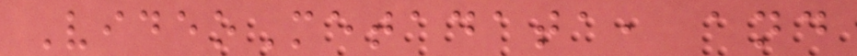VideoMetadata, and
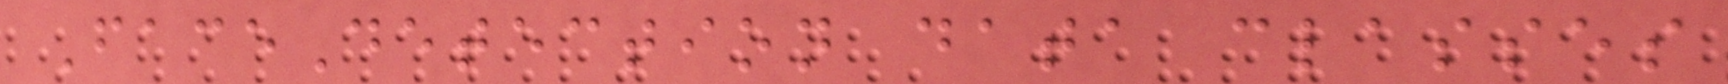FaceDetection data classes
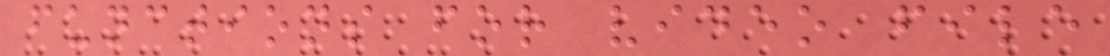functions for video file
